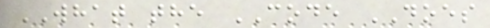WHAT the CODE DOES
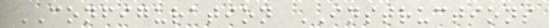CONFIGURATION INSTRUCTIONS
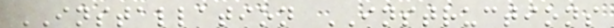INSTALLATION INSTRUCTIONS
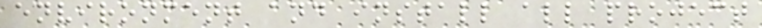environment and install all project
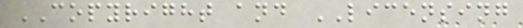COPYRIGHT and LICENSING
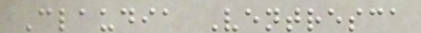Claudia Ventresca
